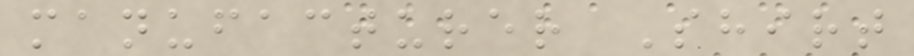manufacturer Shirt
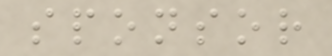sponsor
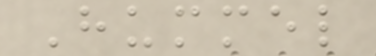Hummel
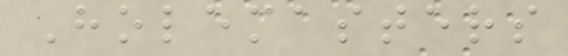Holemasters
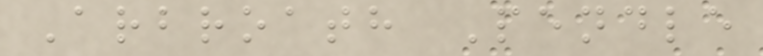Arbroath Pendle
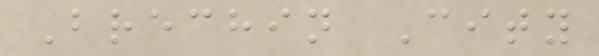Brechin City
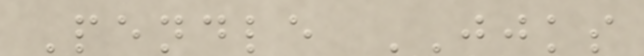Pendle JJKS
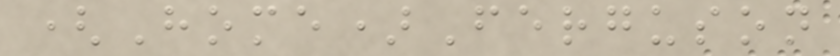(Home)Ferguson
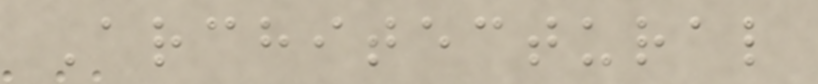Architectural
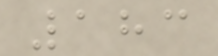183
